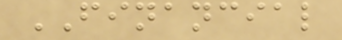FINANCIAL
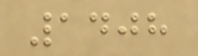1408
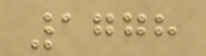1778
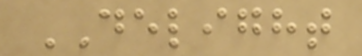DELIGHT
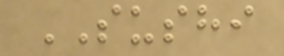SUSHI
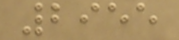2955
